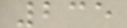235
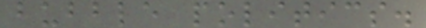bubble politics.
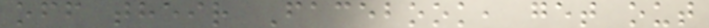off their Facebook, get out
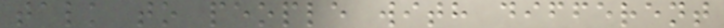talk to people with different
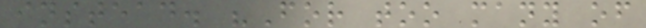instead. "For too many of
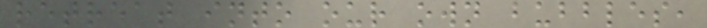retreat into our own bubbles,
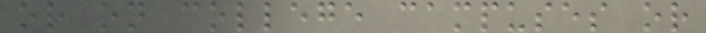or on college campuses or
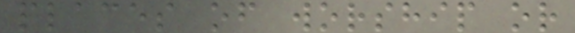places of worship or
